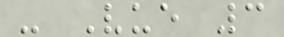- Vue 3
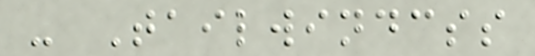- Tailwindcss
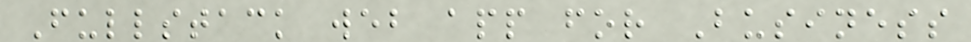Fullstack web app for Business
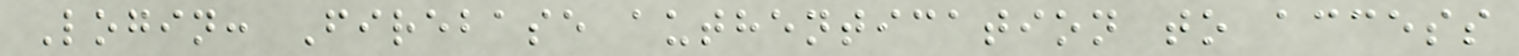Login: Firebase authentication to access
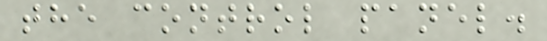the control panel.
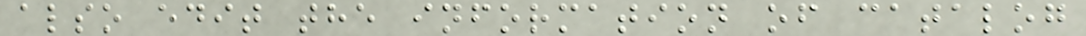also edit the information of catalog
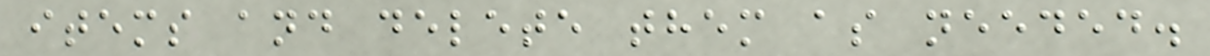items and delete them as needed.
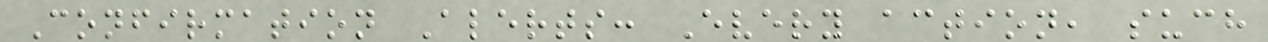Confirmation Alerts: Every action, such
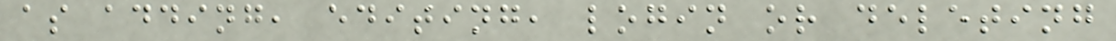as adding, editing, login or deleting
